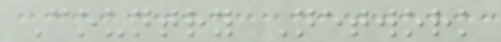Country Network
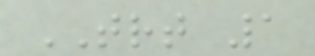TRT 1
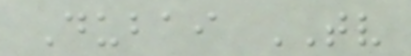Dubai TV
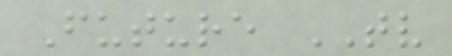Future TV
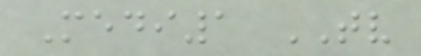Medi1 TV
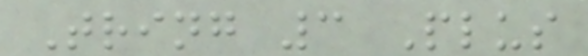Tring 3 Plus
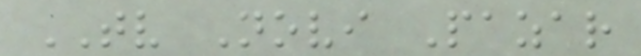TV Novi Pazar
